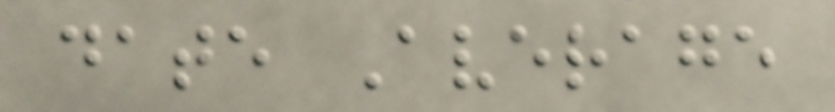date Average
